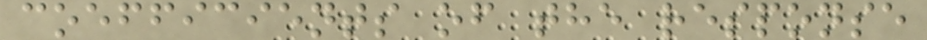coefficients of the response
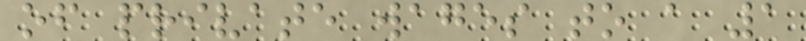of private wages to a 1
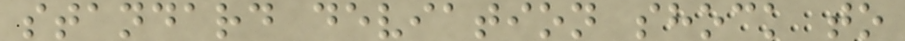standard deviation shock to
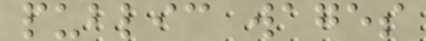public wages
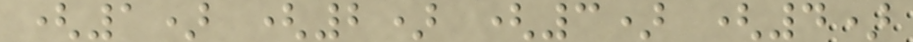(1) (2) (3) (4)
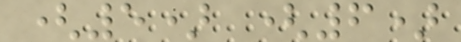(5) (6)
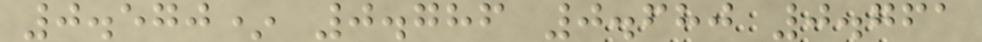0.570* 0.786 0.680 0.761
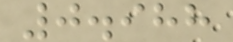0.988
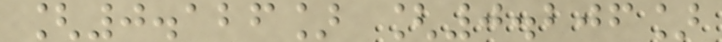[0.126] [0.206]
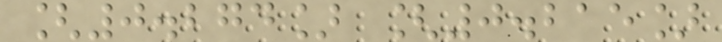[0.274] [0.215]
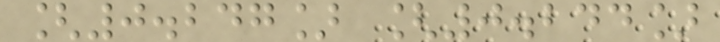[0.247] [0.244]
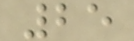25
